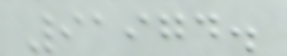91974.
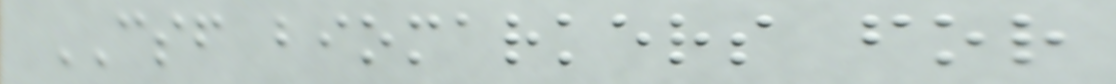CSF biomarkers for
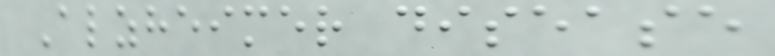Alzheimer disease
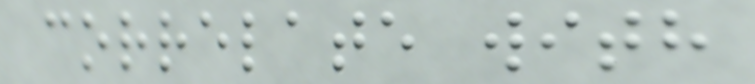correlate with
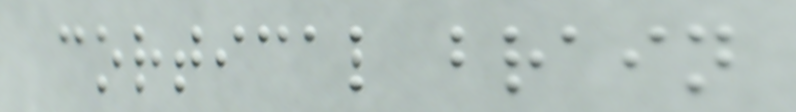cortical brain
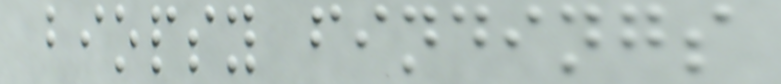biopsy findings
